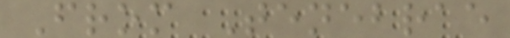From Tenebrae
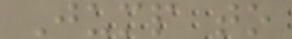Jump to
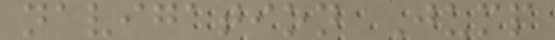navigation Jump
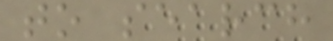to search
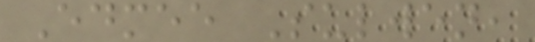Edmee Sulwen,
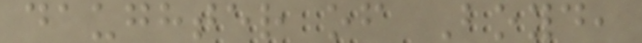daughter of Boyd,
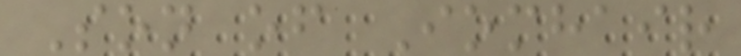Son of Iomhair
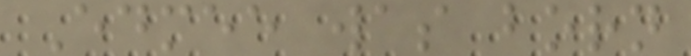Edmee was born
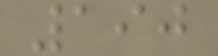190
